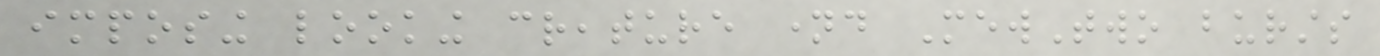imposing looking creature named MewTwo bursts
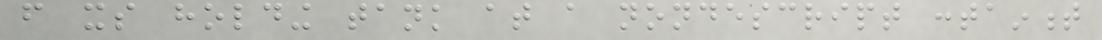from its holding tank at a nondescript containment
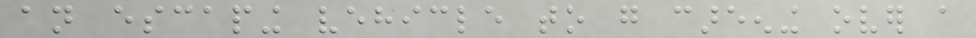an escaping vehicle to go careening over a
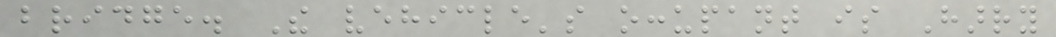bridge. The vehicle's occupant is Harry
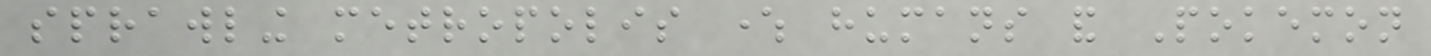sprawling metropolis where humans and Pokemon
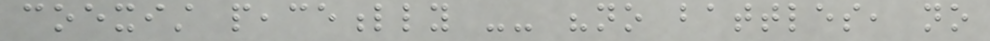coexist peacefully -- "no battles, no
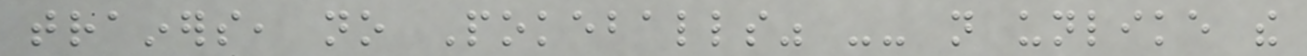trainers, no Pokeballs" -- not unlike the
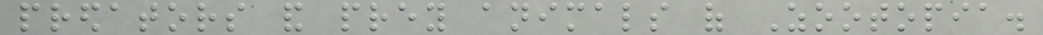predators and prey animals of Zootopia.
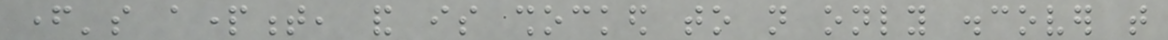father's apartment, and is shocked to not only discover that
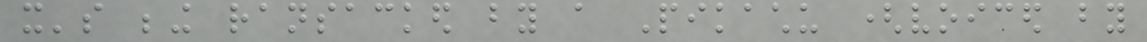it's being ransacked by a Pikachu (voiced by
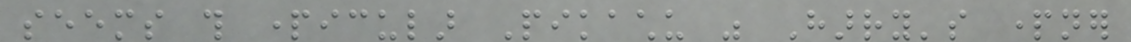seems this particular Pikachu was Harry's partner
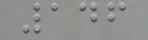146
